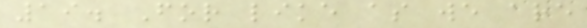19. For like as we are
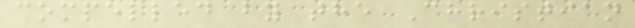compelled by the Christian
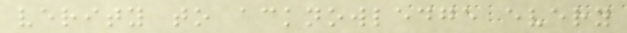verity to acknowledge every
